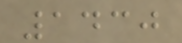1430
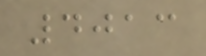4013
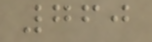760
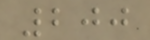200
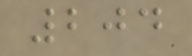204
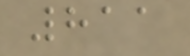811
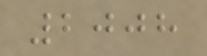2008
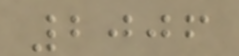2006
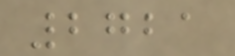2721
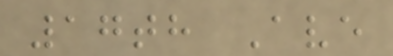17th Ave
